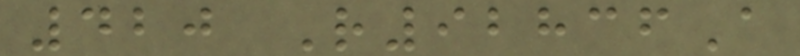420 R92836A
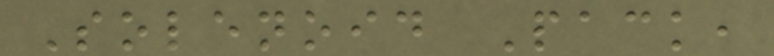Solenoid Pack,
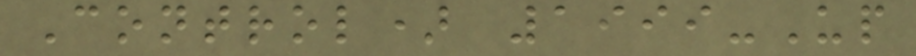Control) 1999-Up
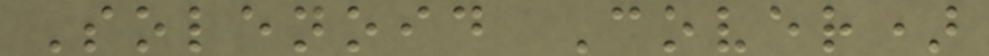Solenoid Cover)
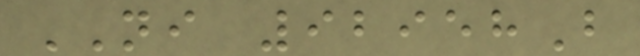NI 92958B
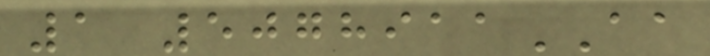1 5078911AA
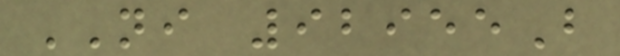NI 92955B
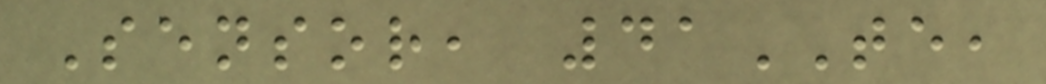Sensor, 41TE,
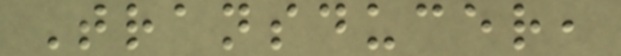Transducer,
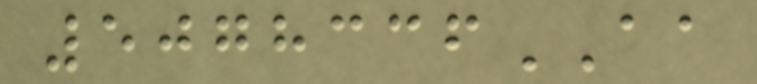5078336AA
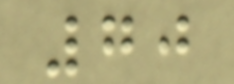70
